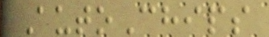AutoChips
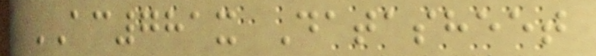AC781x Datasheet
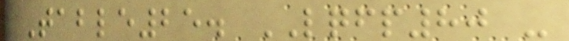Table25. LQFP80 -
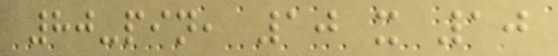80-pin, 10 x 10
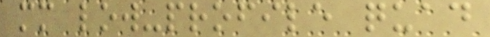mm low-profile quad
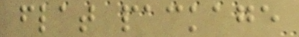flat package
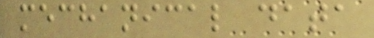mechanical data
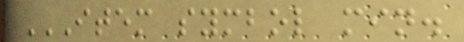ITEM SYMBOL MIN.
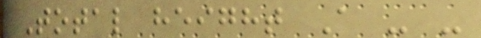Total height A - -
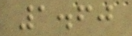1.60
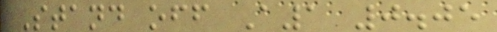Stand off A1 0.05
